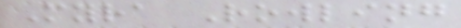Myra Rowling
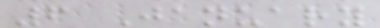6 January
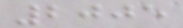2005
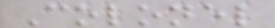Colonel
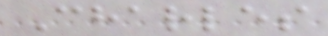Charles
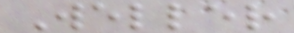Weller
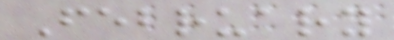February
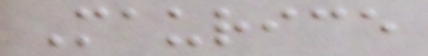Maurice
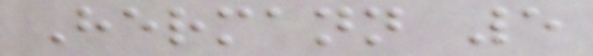Hermann 5
